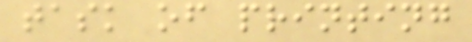task of printing
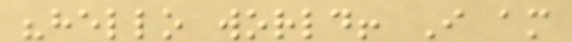"hello world! I am
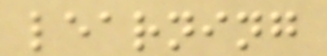learning
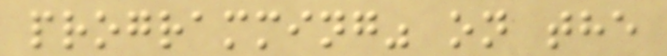programming" on the
